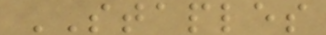STAPLES
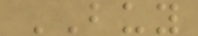BUY
